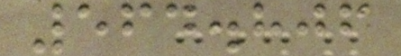564.806
